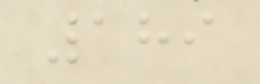189
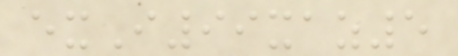exI99xaz5
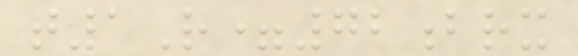t1R=72brx
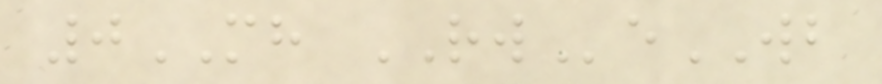0MH RWeWB
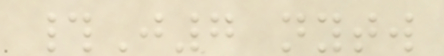#J7 nytw
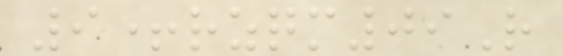9+rzqm09R
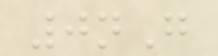0nG
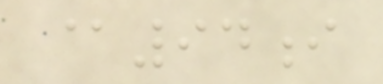@94i
